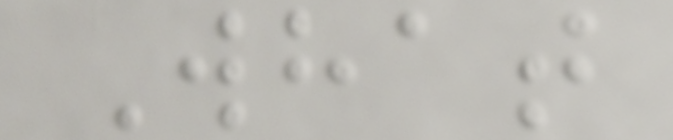What
